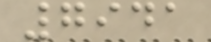7941
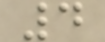4
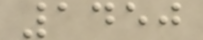1450
